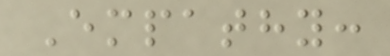Empathy:
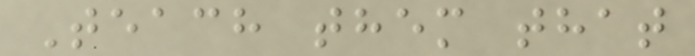Teach them that
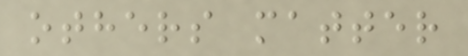others matter
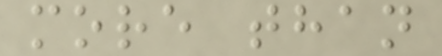more than
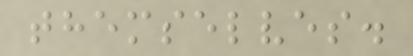themselves.
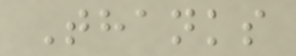Thanks
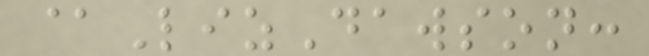@LizDawson:
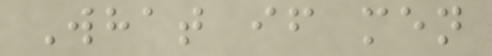What if men
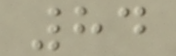84
